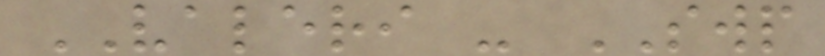VALERI - SWP
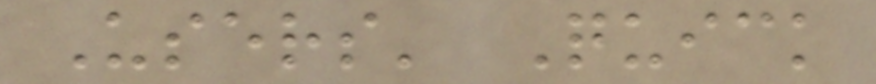Users' Quick
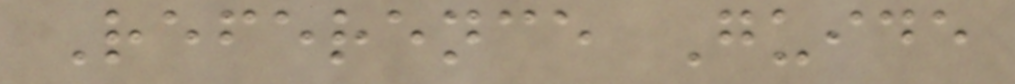Reference Guide
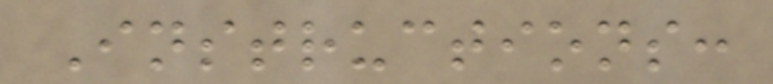Instructions:
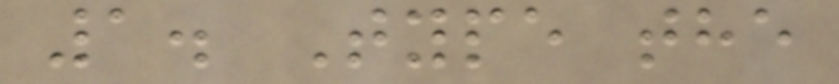1. Type the
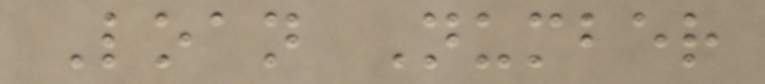Loan Number
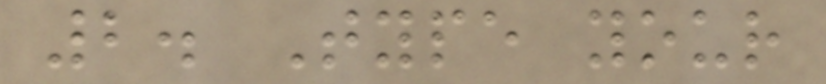2. Type your
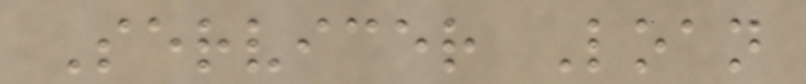Servicer Loan
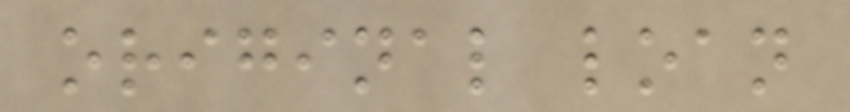original loan
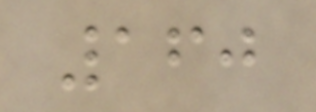160
